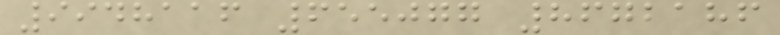9948116 655077 8672186
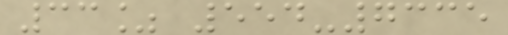33% 554-7335
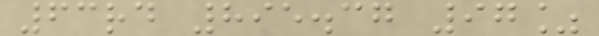63rd 895.37 97%
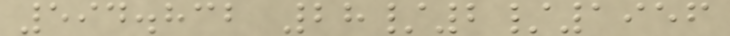594.832 28/2/1956
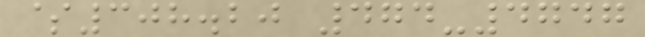$308.20 474-4747
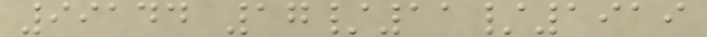99144 17/11/1919
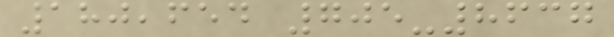180,654 705-8637
